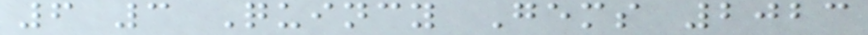6 3 Quincy Gems 2023
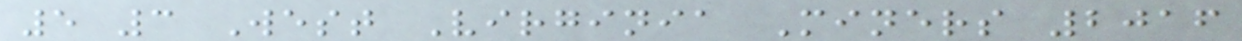5 3 West Virginia Miners 2016
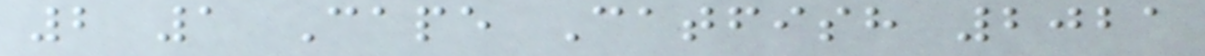2 1 Cape Catfish 2021
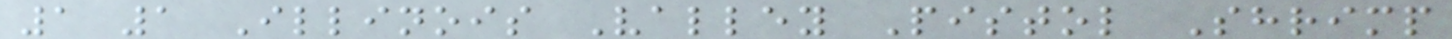1 1 Illinois Valley Pistol Shrimp
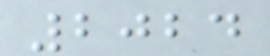2024
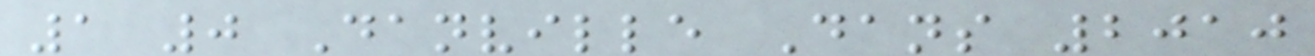1 0 Danville Dans 2010
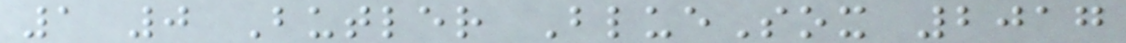1 0 Butler BlueSox 2017
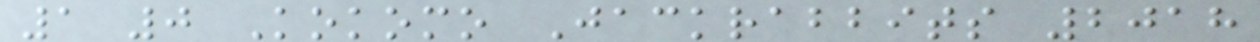1 0 Kokomo Jackrabbits 2018
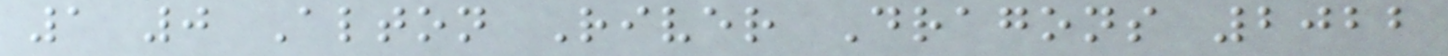1 0 Alton River Dragons 2022
